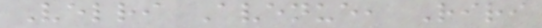Velri Avenue, Riri
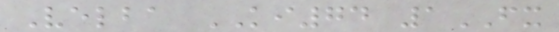Velba KI74 1FX
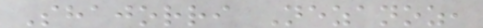Shajorri Nezanoz,
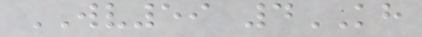WV59 4KH
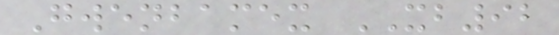Gwenbamex XB92
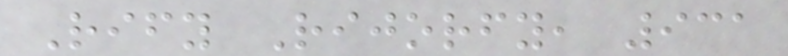Rify Rijorfy, 931
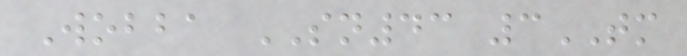Wobba SN43 3TM
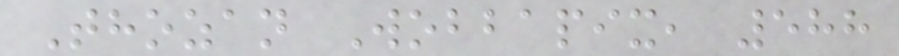Thozan Wobbapix, 588
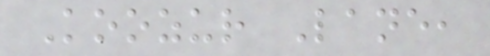Koozur Lane,
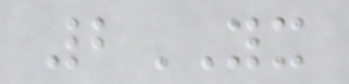2YX
